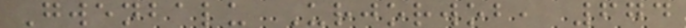Gwenbalu Urjorwob, 674
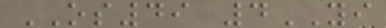OS49 4YI
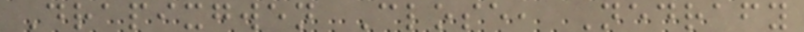Drapixgwen Close, Nedrafy
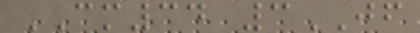CM34 3JF
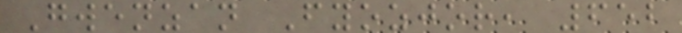Gwenzan Fyozjor, 652
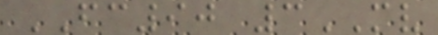FC90 3MV
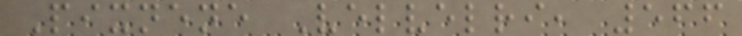Pixnene Velvelri, 566
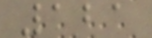121
